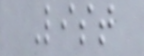List
